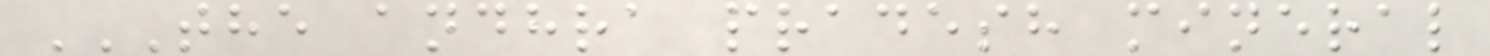THE ANDHRA PRADESH MINERAL
